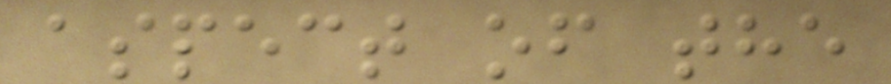aspect of the
